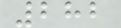282
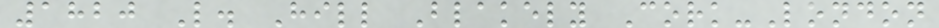1820 L. Hill Blakely Cork-London
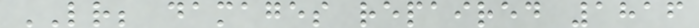LR; damages repaired 1816
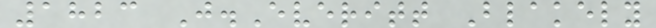1823 J.Everitt Blakely
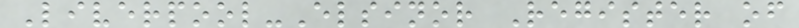Liverpool-Elsinor Register of
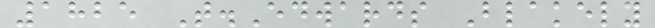1825 T.Edwards Blakely
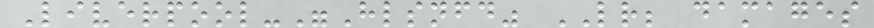Liverpool-"Hlsnfd" LR; damages
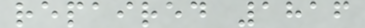repaired 1816
